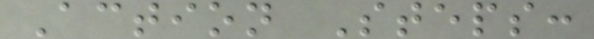Action Steps:
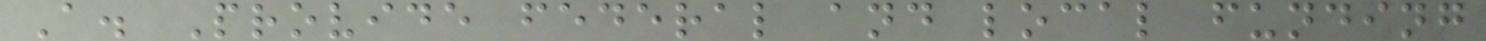A. Provide federal and local funding
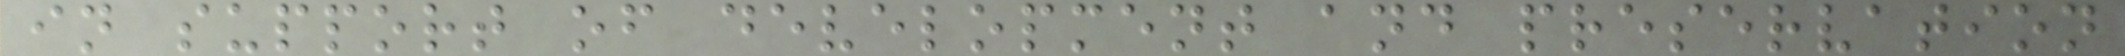in support of development and preservation
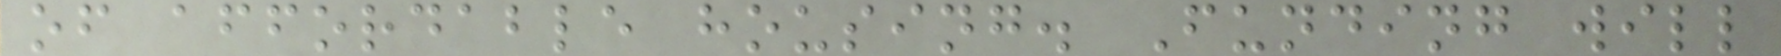of affordable housing. Funding will
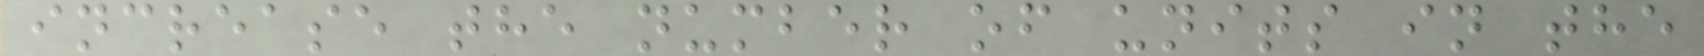increase the number of units in the
